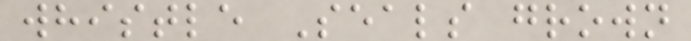whistle Seals grown
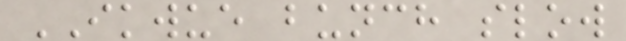IKWUE bunch slow
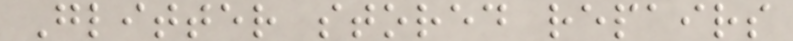Glitter stored repairs
